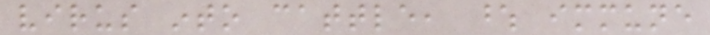virus into cattle, whose immune
